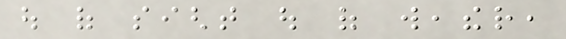out of sight out of weather,
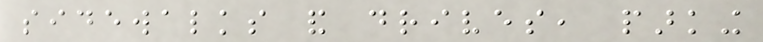sidewalks and drives, parking
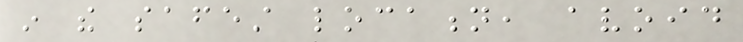in the safest location, avoid
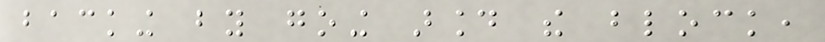backing by going around the block,
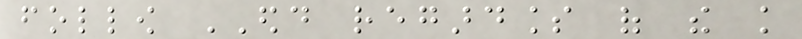follow EDD regardless of the knowledge
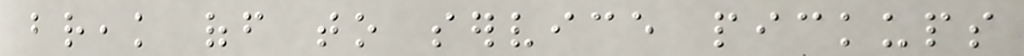break off to service pickups
